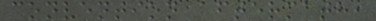convention aftermath,
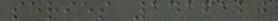series 1416120
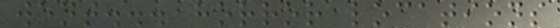went... horror locations
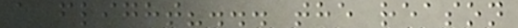a flight?... the reason
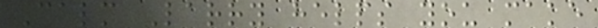Calm Larry helps you make
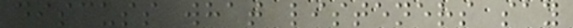discuss what listeners say
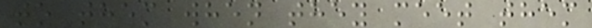to them when they meet them
